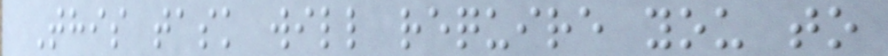This task will require you to
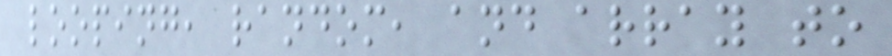looping, random, and array to
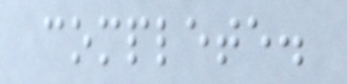complete.
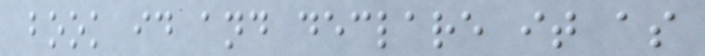book id and declare it as
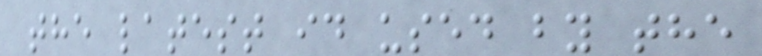the latest id used by the
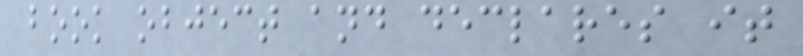book object and declares it
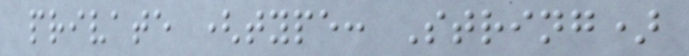private (type: String)
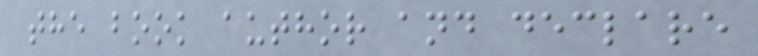the book author and declare
